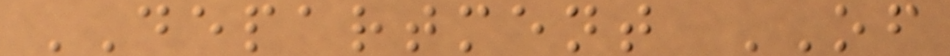DEPARTMENT OF
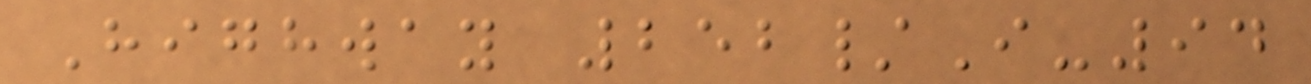Highway 252/I-94
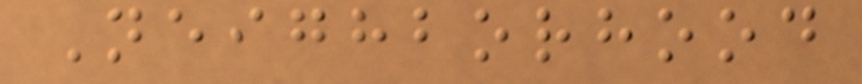Neighborhood
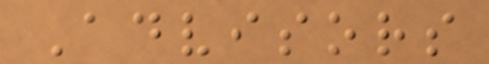Advisors
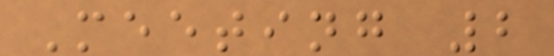Meeting 2
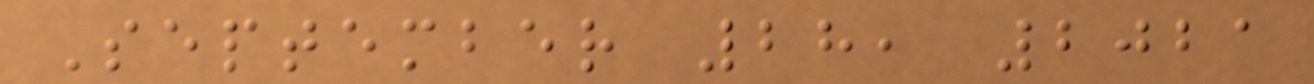September 28, 2021
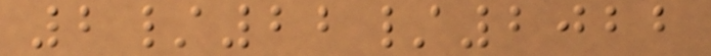2/22/2022
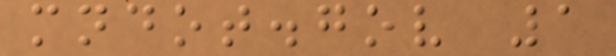mndot.gov 1
